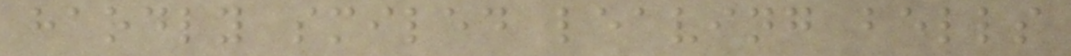hardly smiled leaving bells
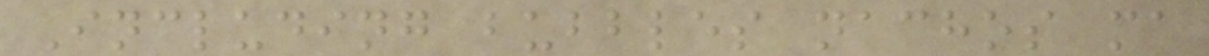Including bubbles nachos ma
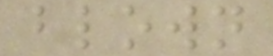blown
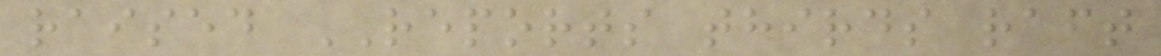raised REPORTS thirds raft
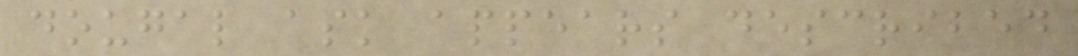dougal ask appears described
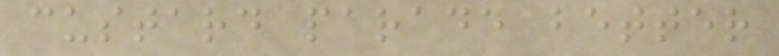custard parade better
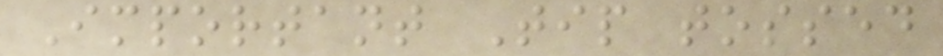Important Tip tossed
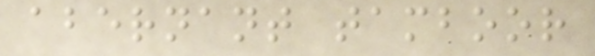abernant tamboor
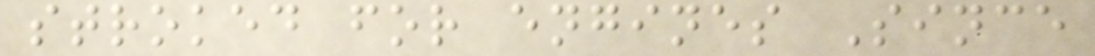stroked for engines Since
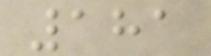181
